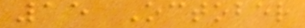15 October
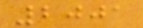2001
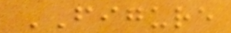FIGURE
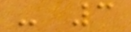- 3
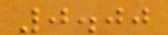0.00
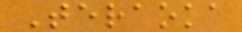Teraoka
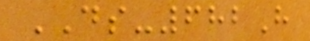DS-682H
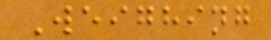Weighing
